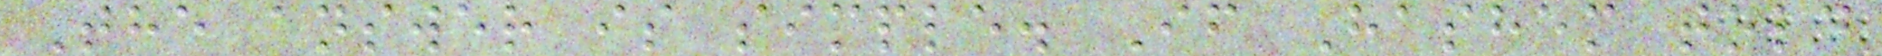The answer is simple. If Hashem told
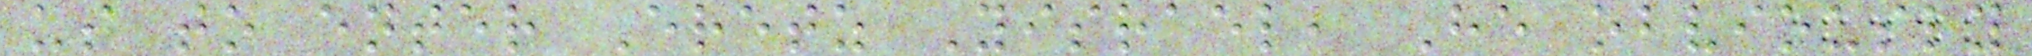us to enter Eretz Yisrael, He obviously
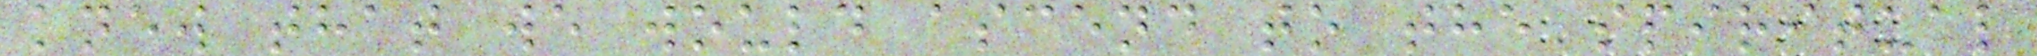knew that we would ascend to the spiritual
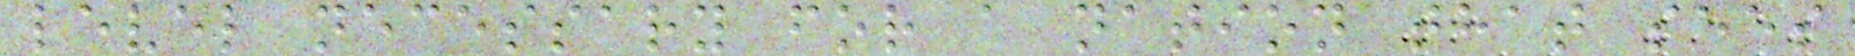level necessary for a nation that sees
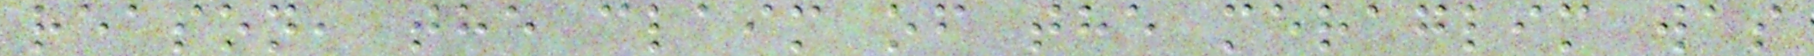reason, the claim of the meraglim was
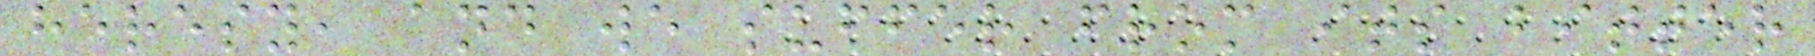heresy, and we suffer from its bitter
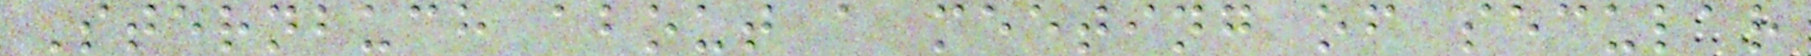Sternbuch about a meeting of secular
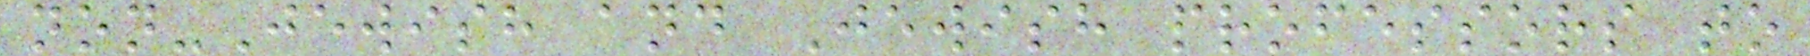non-Jewish and Jewish professors to
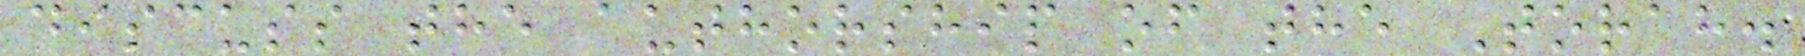discuss the authorship of the Torah.
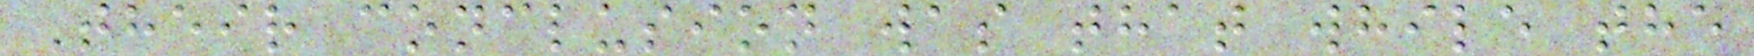Their conclusion was that while the
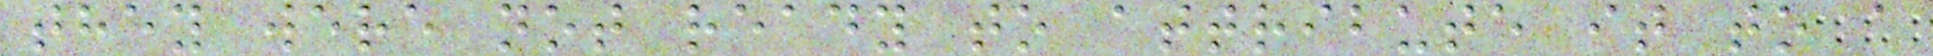they were not ready to attribute it to a
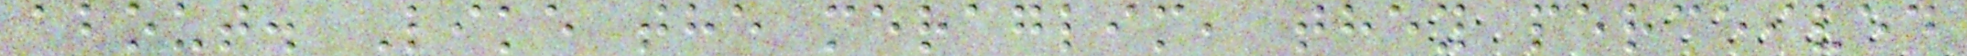about. Like the meraglim, they perceived
